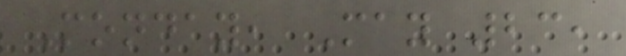Monday, May 23,
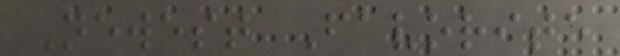Newest Favorite
